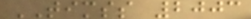TIMSS 2003
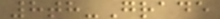8th-Grade
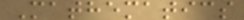Mathematics
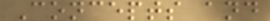Concepts and
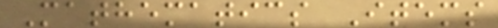Mathematics Items
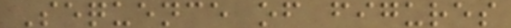Sequence of figures
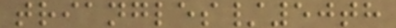triangles/50th
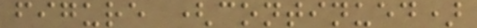figure (continued)
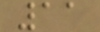11
